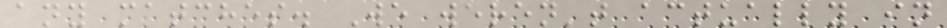any matches. We weren't actually in
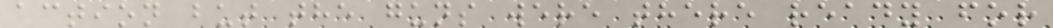action but the guns were there ready for
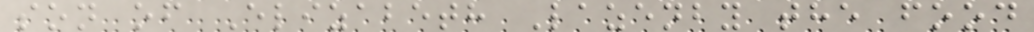son of Elizabeth Lazenby the food
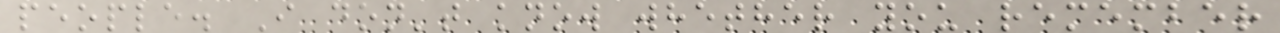people. I don't know whether you remember
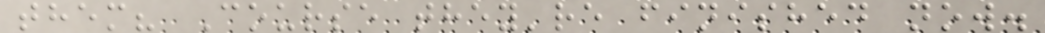them? Course they're finished now.
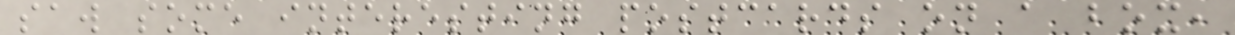saw some interesting postcards on a box,
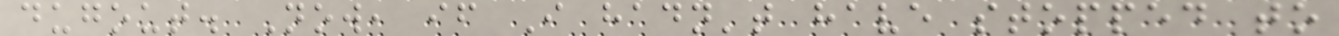dugout. Now, if I hadn't have stopped to
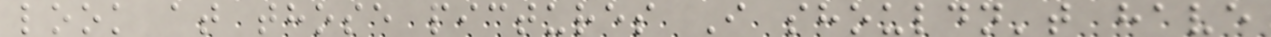look at those pictures I shouldn't have
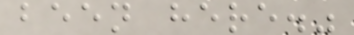been here."
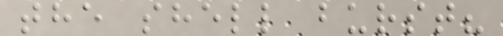the shell burst?
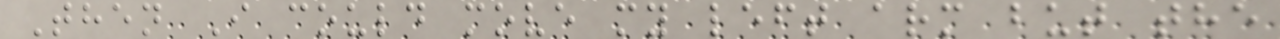Then I could move my left arm but the
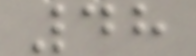48
